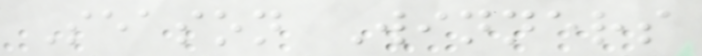Season Winners
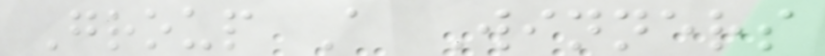Group A Winners
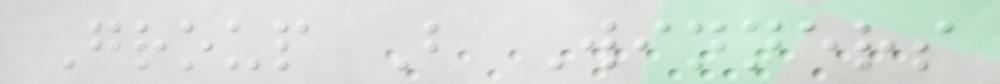Group B Winners
